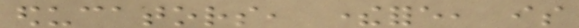educators, therefore, is
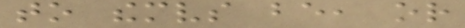to themselves be, or
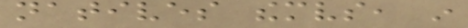natives themselves, in
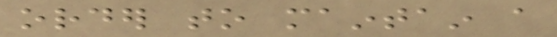order to maintain a
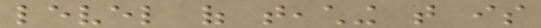level of teaching that is
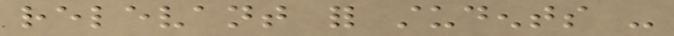relevant for students -
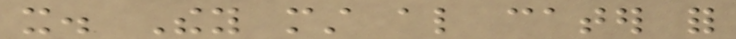it. They must also cater for
